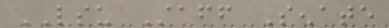LSU Staff Senate
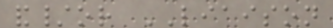and/or LIAISON
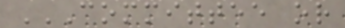COMMITTEE OR
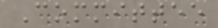Committee
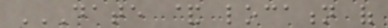DATE & LOCATION OF
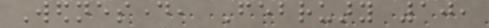Wednesday, February 10,
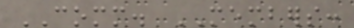COMM. MEMBERS:
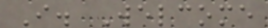I. Welcome
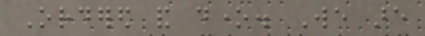Ordered and done. We are
